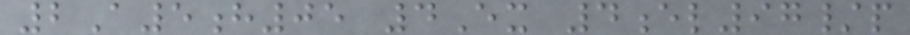2A5h05 4Ex 4el97/p
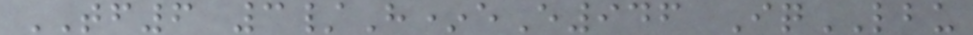TF6 3/H*eE946 IqLBU
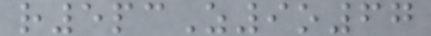r5pcZ9o67
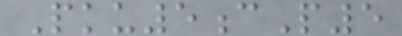Pku5cP5
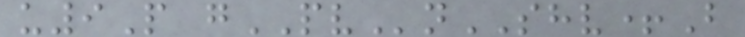u9P gPVnSHV+B
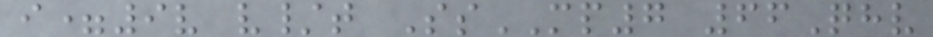i=9v v/t SsMP7 66Qhv
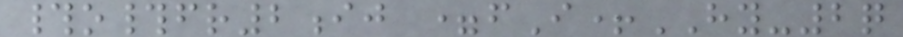#o#fr2ij =fI+HY-2q
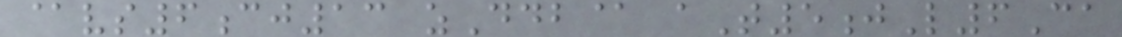@vs6cj13 zDdb@ aT5jL6Ca
